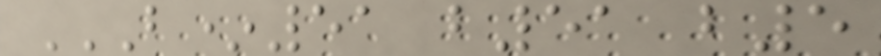B*51 B51 B5
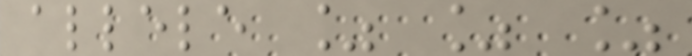allele % % %
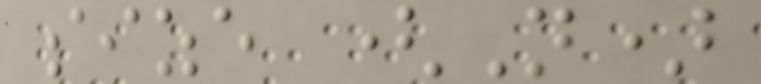size (N)
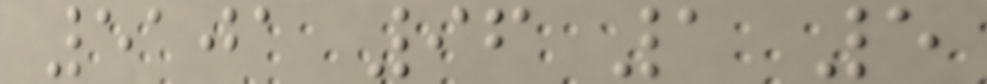5101 96 1 5
